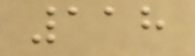118
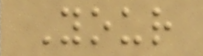Your
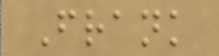Frank
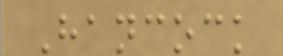Hancock
